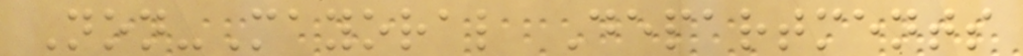Non-Mayoral Departments
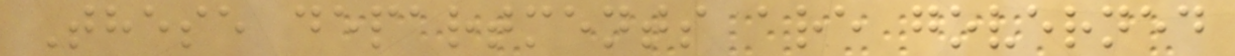These departments are governed
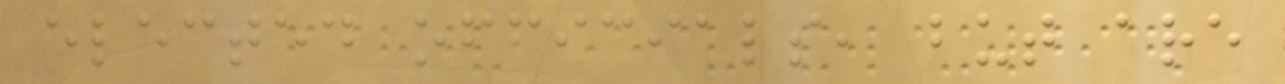elected officials, but are
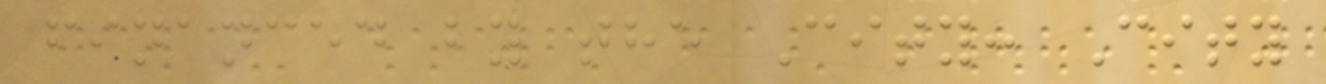financed by the City: City
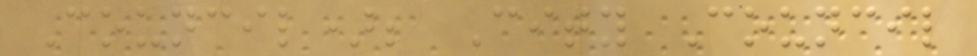Council); City Council
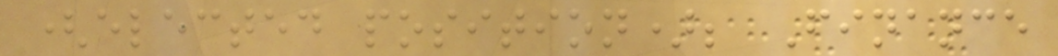(elected position); Finance
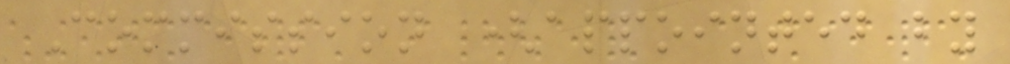Commission (appointed by
